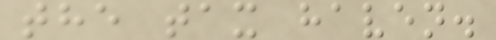the tax haven.
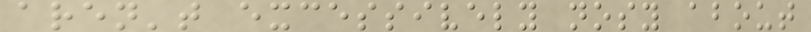aren't excessively nosy about
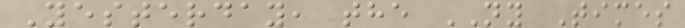Yesterday, the NY Times
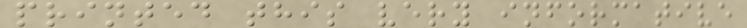printed this very informative
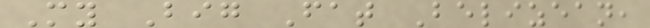My Big Fat Belizean,
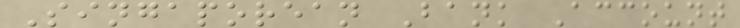Singaporean Bank Account
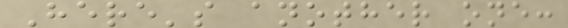Here's another one:
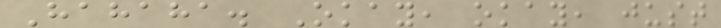Hahaha. Okay, okay, just
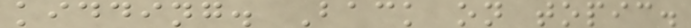kidding. Back on topic.
